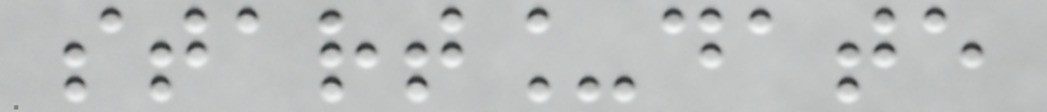start_date
